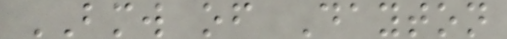BMW of Dayton
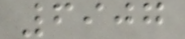6907
